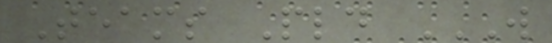Teams Pld W
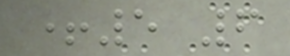+5 6
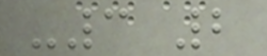-3 2
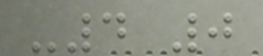-4 0
